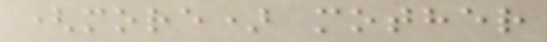(more) mother
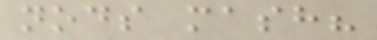nods mash?
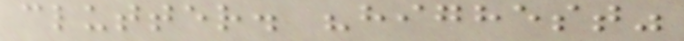clutter. "highest"
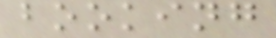booking
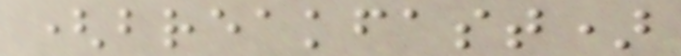(breakfast)
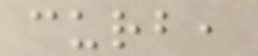curb,
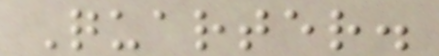Quarter.
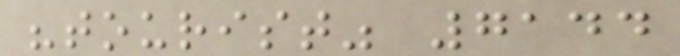"tourist" 7144
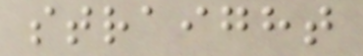straight
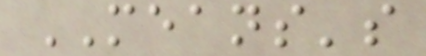MEANS's
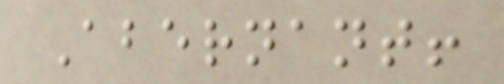Abernant!
